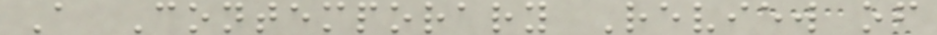A Contemporary Review of
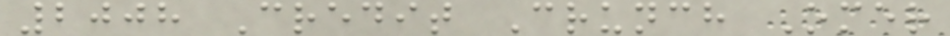2008 Credit Crunch Omer
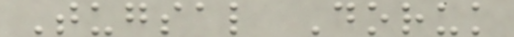Tugsal Doruk
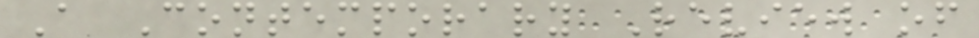A Contemporary Review of
